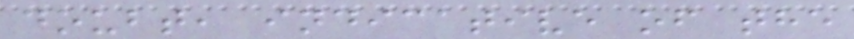doubt, indicative of the
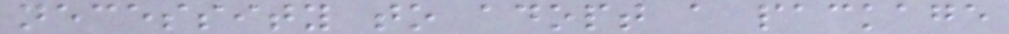necessity to adopt a package
